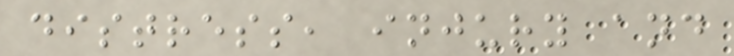distress, injury and
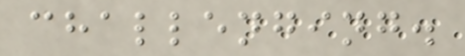challenging.
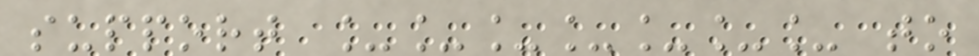support _______ to
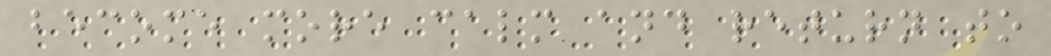become more calm and return to
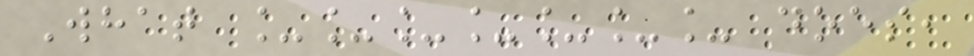What _______ does,
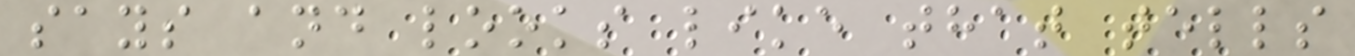says and looks like that tells
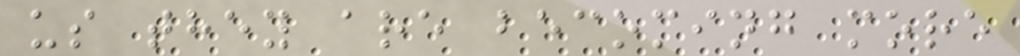us they are becoming more
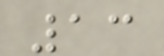13
